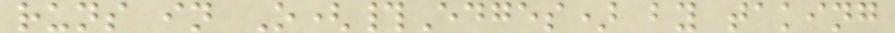runs in O(#Edges) by taking
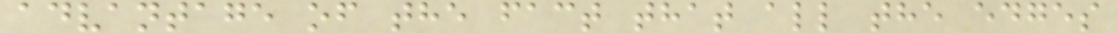advantage of the fact that all the edges
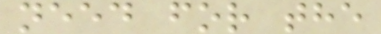need for the
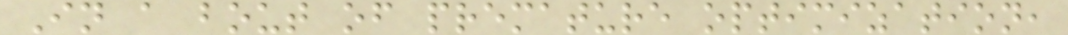In a bout of premature optimization,
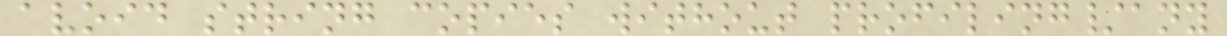avoid string copies without profiling/any
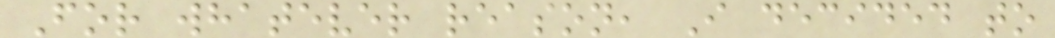For whatever reason, I decided to
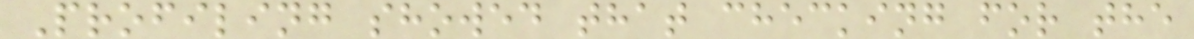Profiling showed that checking for the
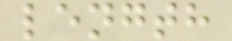length
